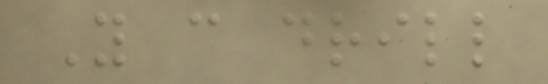You can drill
